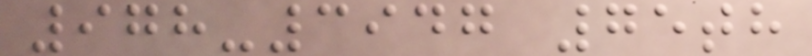978-3947 75th
